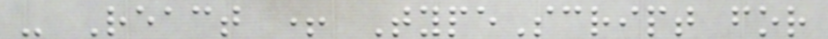- React + TypeScript for
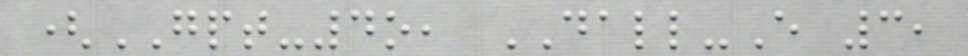(GPT-4o, DALL-E 3,
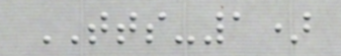TTS-1)
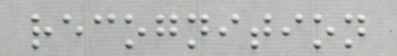recognition
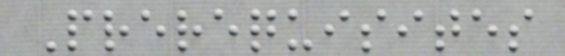Prerequisites
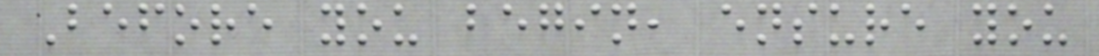Before you begin, ensure you
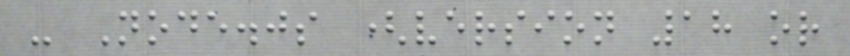- Node.js (version 18 or
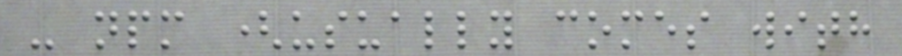- npm (usually comes with
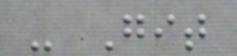- Git
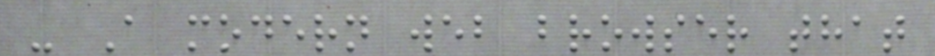- A modern web browser that
